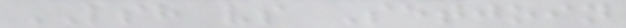LSH vs Setjoin
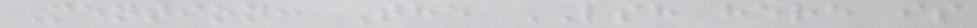Mention: The LSH here is
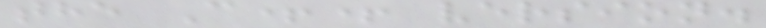the C++ version.
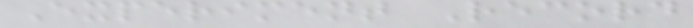Experiment Record
